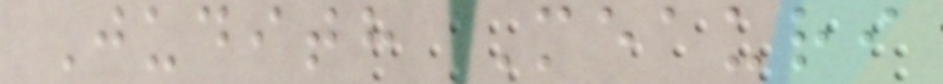Judith Meauri
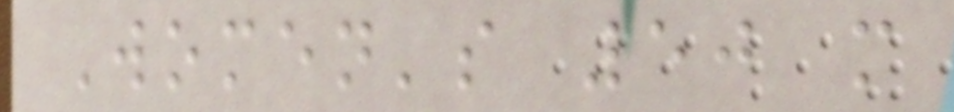Women's 50 m
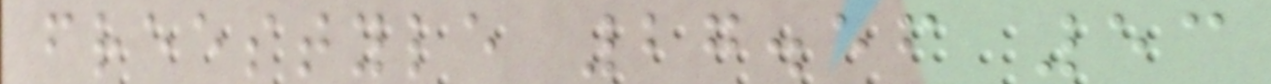freestyle 27.56 53
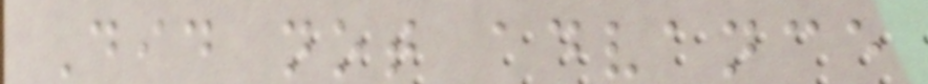Did not advance
